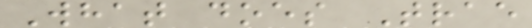What does Trae
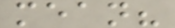mean?
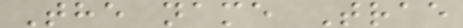The name Trae
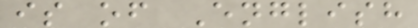is of English
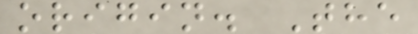origin. The
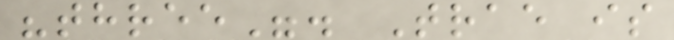"three". Trae is
